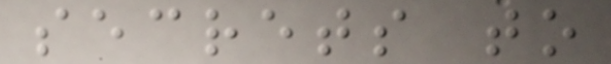secrets to
